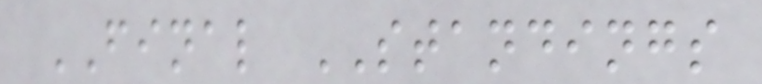FINAL STANDINGS
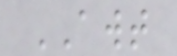AWT
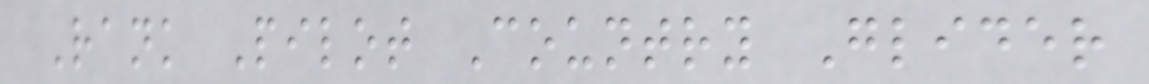Rank Pilot Country Glider
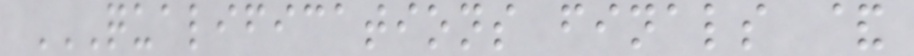QUALIFICATIONS FINALS &
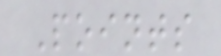Points
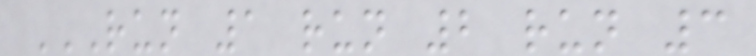RUN 1 RUN 2 RUN 3
